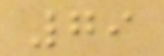79
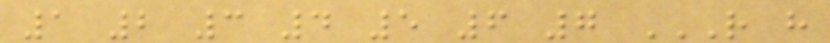1 2 3 4 5 6 7 R H
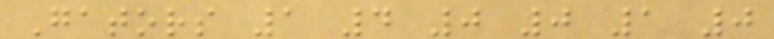Gators 1 4 0 0 1 0
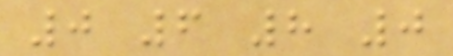0 6 8 0
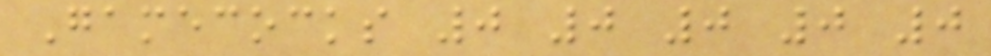Gamecocks 0 0 0 0 0
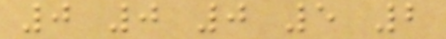0 0 0 5 2
